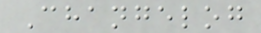Changelog
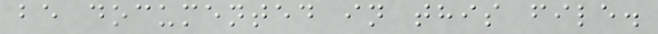be documented in this file.
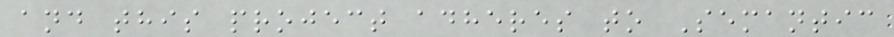and this project adheres to Semantic
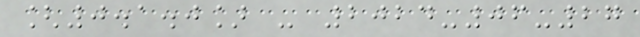[0.1.0] - 2024-06-27
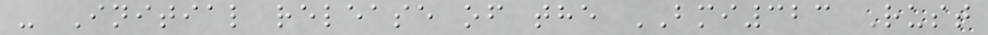- Initial release of the BMI323 Rust
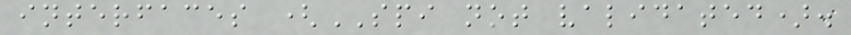interfaces (SPI not validated).
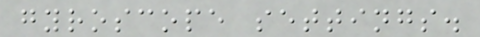gyroscope settings.
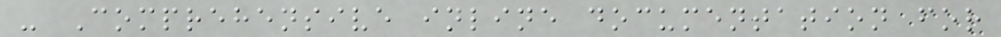- Comprehensive inline documentation for
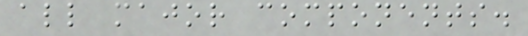all major components.
